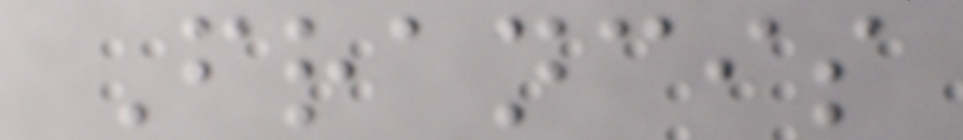Francis
